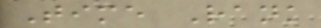Time Rank
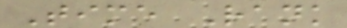Time Rank
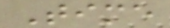Time
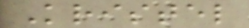Kristel
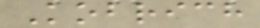Kobrich
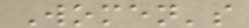Women's
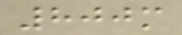800m
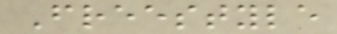Freestyle
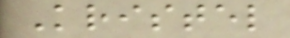Kristel
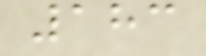183
